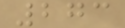273
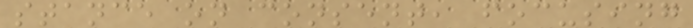stance on consent, focusing
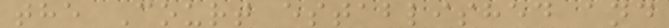the Court established and
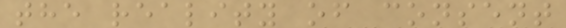the reality of consent
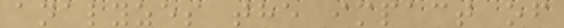analyzes the impact of
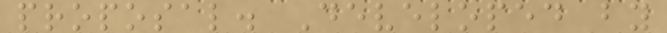proposal. Developed by
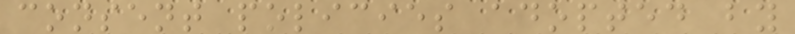consent policies adopted by
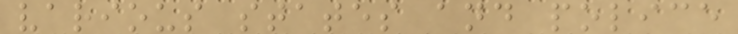various states and police
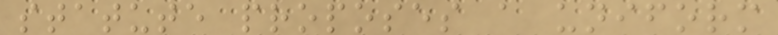statute proposes a uniform
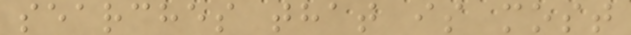searches that is most
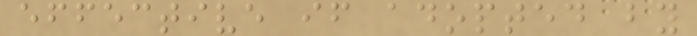effective if adopted by
